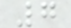7
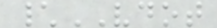\VDOT
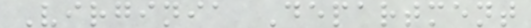Virginia Department
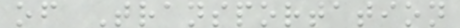of Transportation
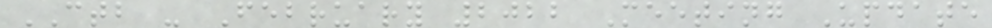CTB - February 2022 Meeting Update
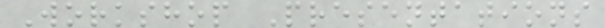Workshop Presentations
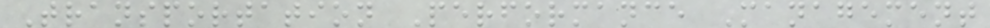Transportation Performance Management
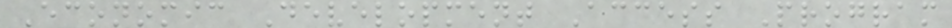Economic Development Access Program
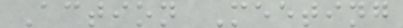Action Meeting
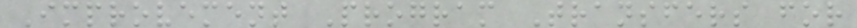Improvement Program Transfers for
